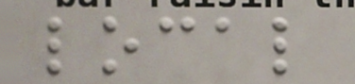local
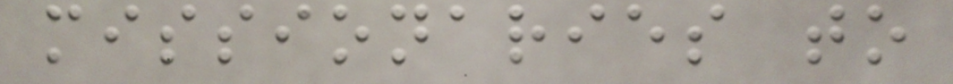missionaries to
